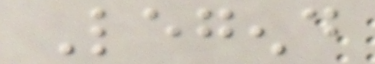Legend
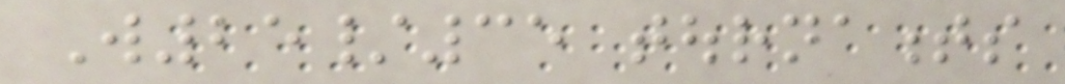W25/35 tournaments
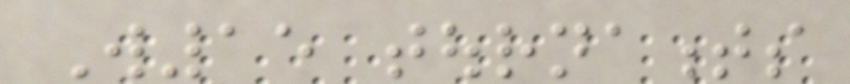W15 tournaments
